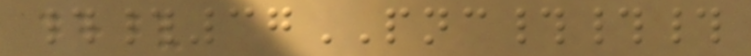##37PNC###
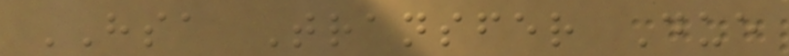HSA Transfer Due
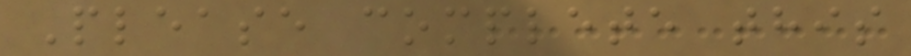Please complete this
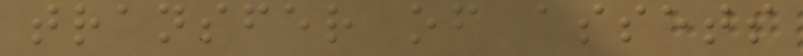transfer of assets
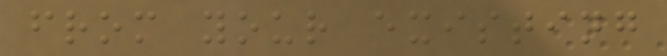from your existing
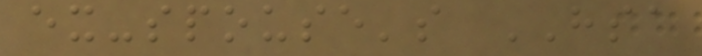ex-spouse's HSA
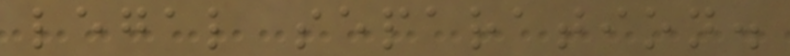legal separation.
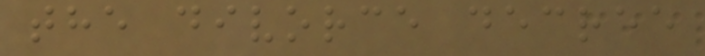the divorce decree
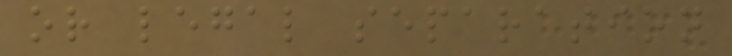or legal separation
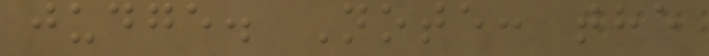judge. Note: the
